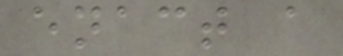enact a
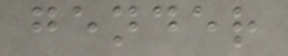gender
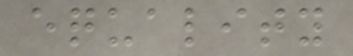equality
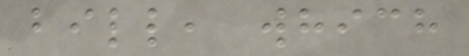bill, which
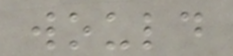would
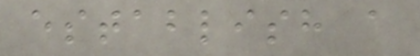establish a
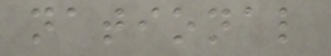national
